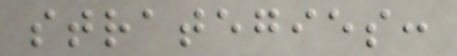strategies:
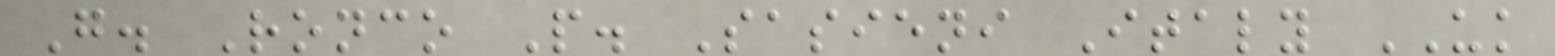G. Ronco P. Sasieni Italy UK
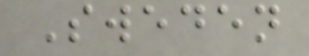Sweden
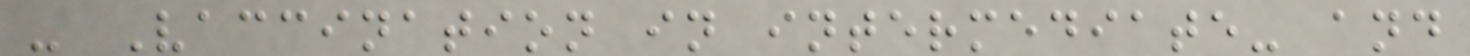- Vaccination in intermediate- and
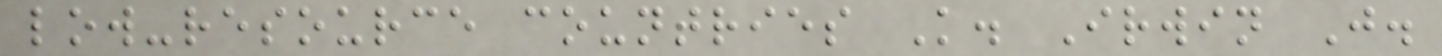low-resource countries K. Irwin J.
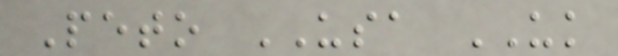Peto USA UK
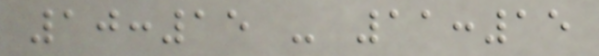10:15 - 11:15
